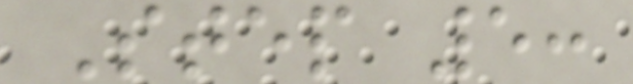Step 5:
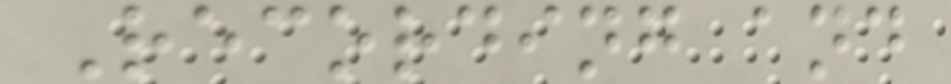Recording and
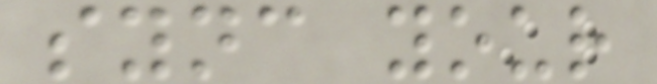sync your
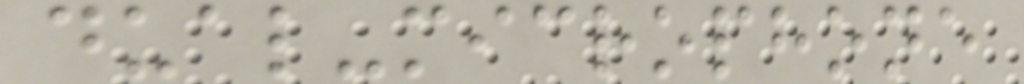dual-microphone
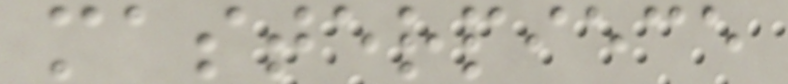masterpiece
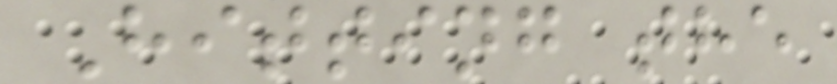Hitting the
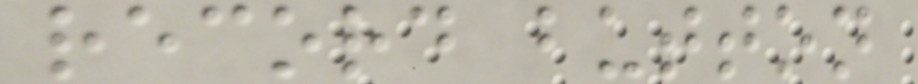record button
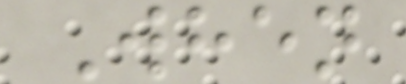When
